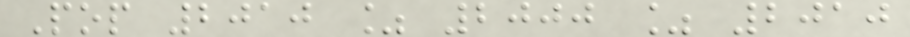Pop 2010 % 2000 % 2010
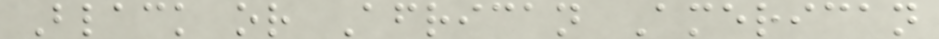Black or African American
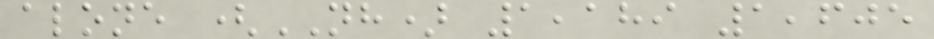alone (NH) 1,189 1,605
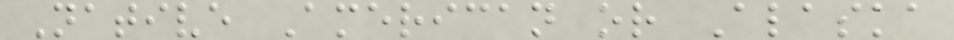Native American or Alaska
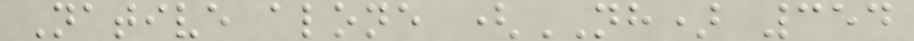Native alone (NH) 354
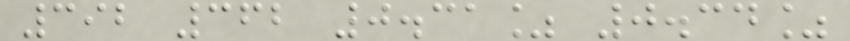392 362 0.31% 0.34%
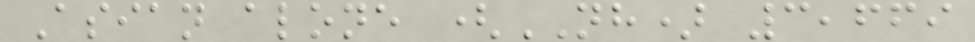Asian alone (NH) 3,669
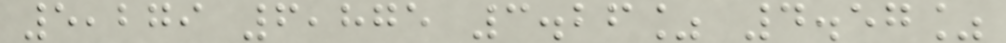5,279 6,875 3.26% 4.57%
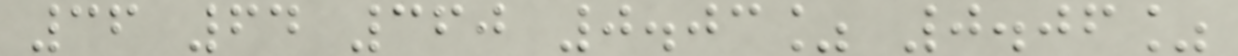36 64 360 0.03% 0.06%
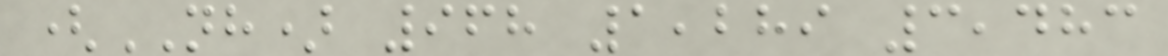(NH) 968 1,289 3,483
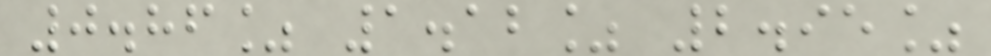0.86% 1.12% 2.95%
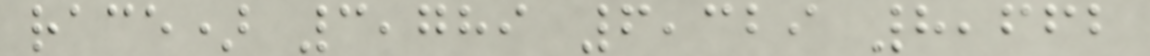race) 3,789 6,329 8,662
